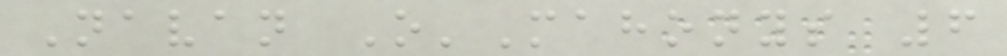Navan O'Mahonys 6
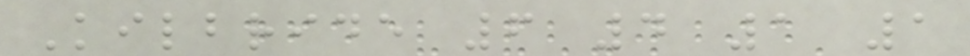Kilbride 6 4 1 1
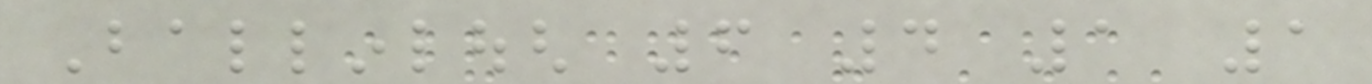Ballinlough 6 4 1 1
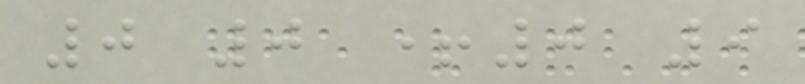0 0 +0 9
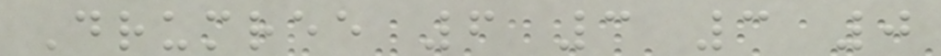Drumree 6 3 3 0
